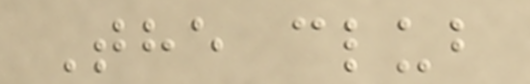The club
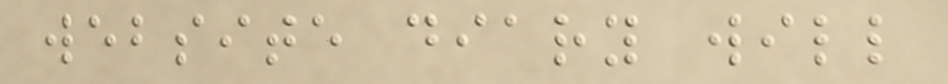website diary will
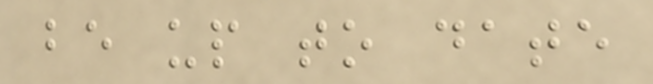be up to date
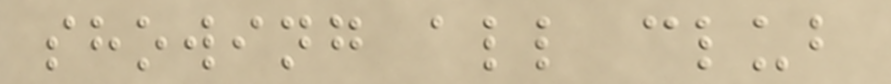showing all club
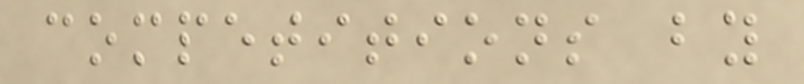competitions by
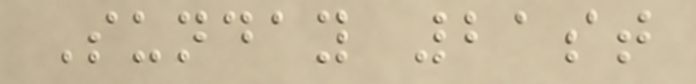Sunday 21st
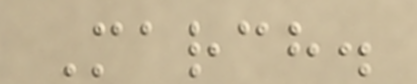March.
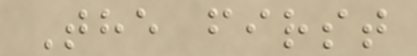The first
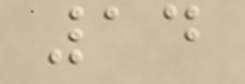14
